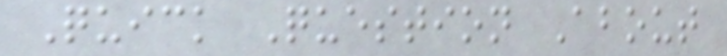Quick Question About
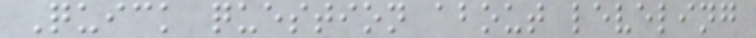Quick question about leveling
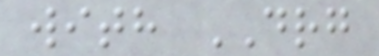with DRG
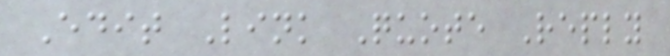Edit Link Quote Reply
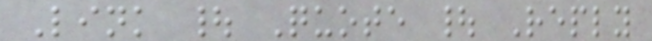Link | Quote | Reply
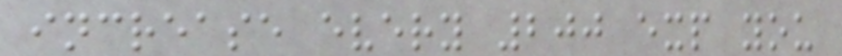increase every 200 exp you
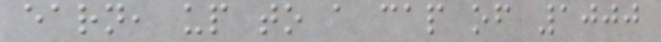earn, up to a cap of 1000
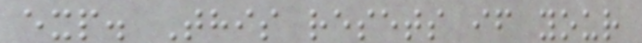exp. This resets if your
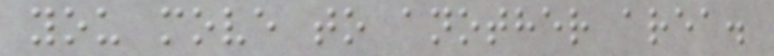you move to another area.
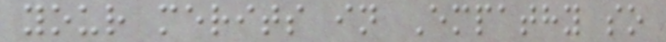your merits in Empathy so
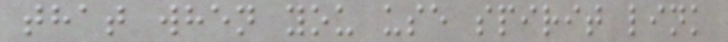that when you use spirit link
